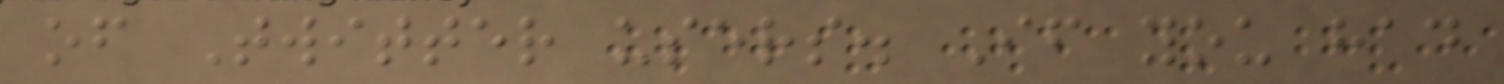of Twitter users. If you had
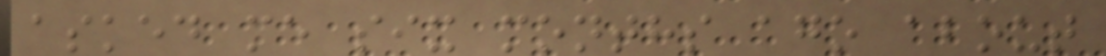asked me six months ago about
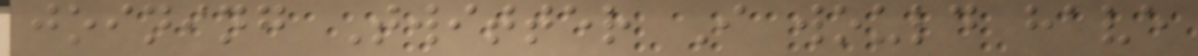joining Twitter I would have
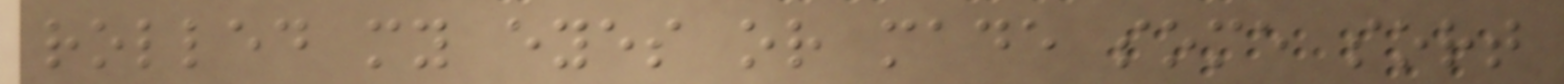rolled my eyes or made some sort
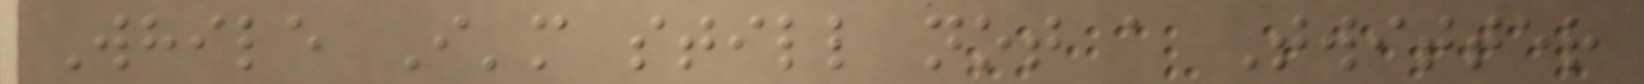While I'm still not a Twitter
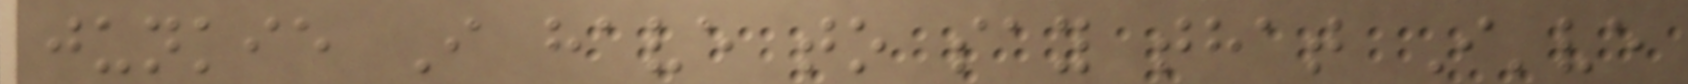junkie I have to say that I've
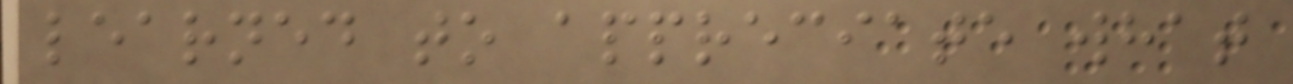learned to appreciate what
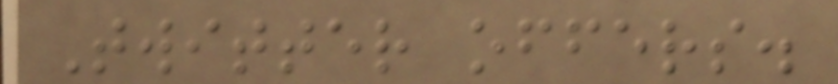Twitter offers.
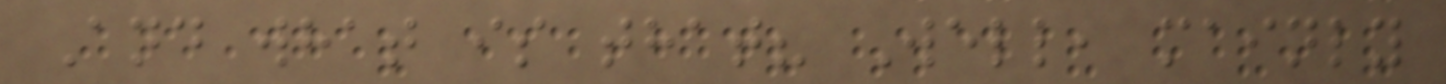And what is that? Well, mainly
